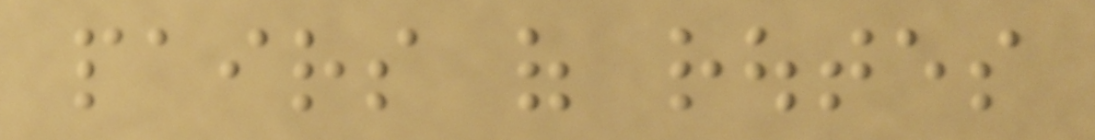pairs of routes
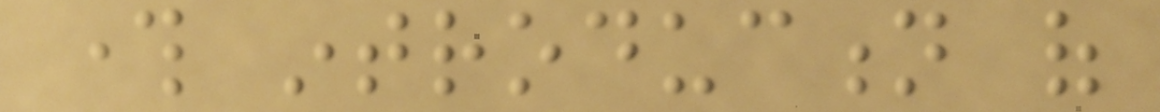through introduction of
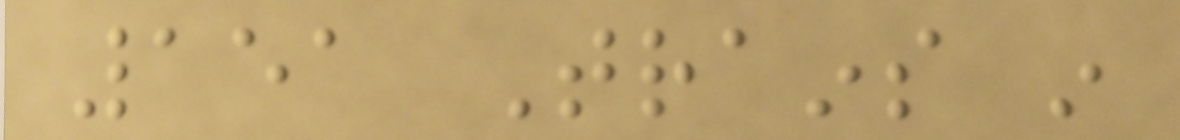151 Trains in
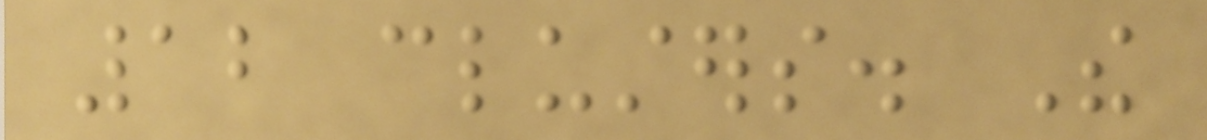12 clusters. The
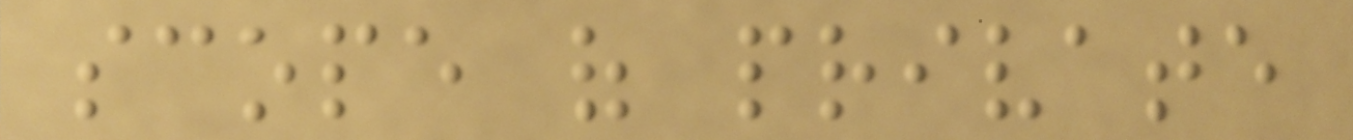scope of private
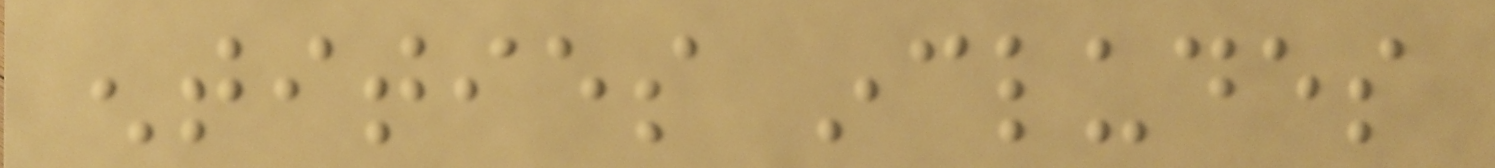entities includes
